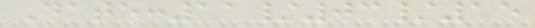Date:11/03/15
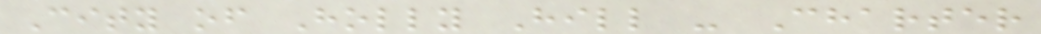City of Holly Hill - Charter
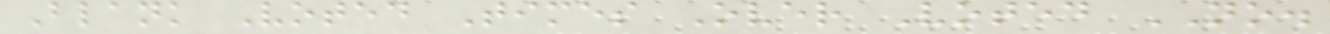Blank Voted Times Over Voted NO.
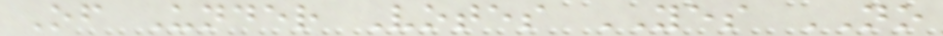Of Under Votes YES NO
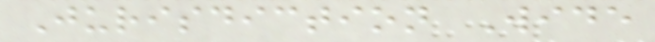Jurisdiction Wide
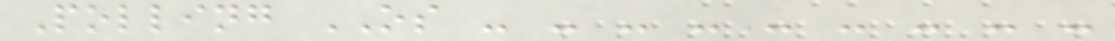Polling OS - - - - - - - - -
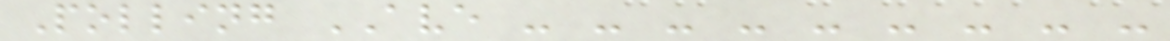Polling AVE - - - - - - - - -
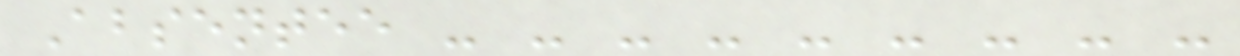Absentee - - - - - - - - -
